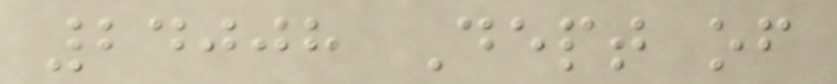24008 Dept of
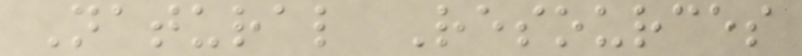Natural Resources
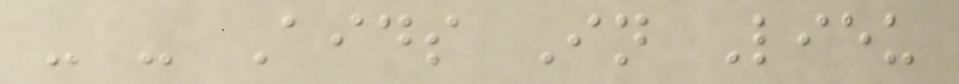- - Aids In Lieu
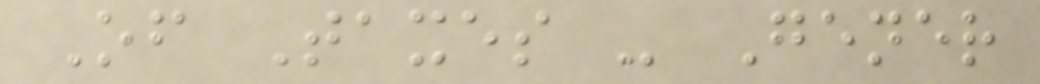Of Taxes - Gener
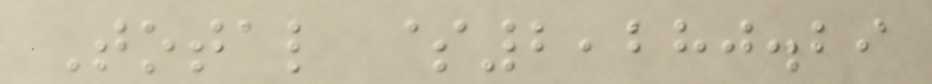Total $2,280.29
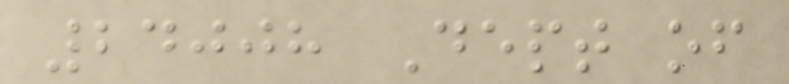24008 Dept of
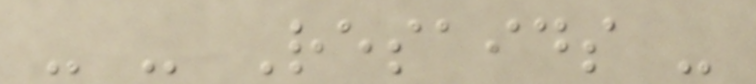- - Resaids -
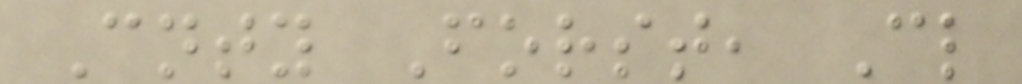Cnty Forst, Cl
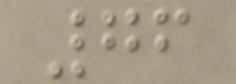76
